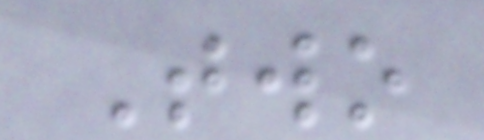Two
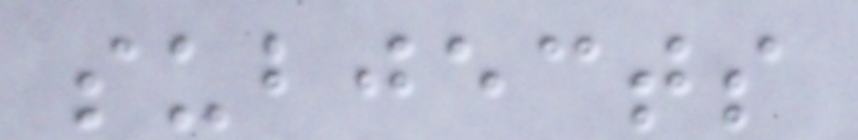subjects
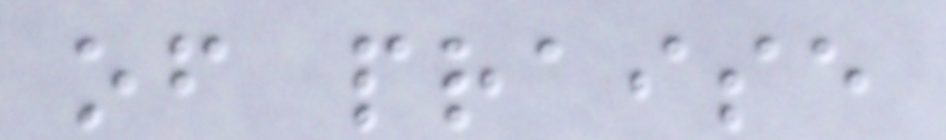of praise
